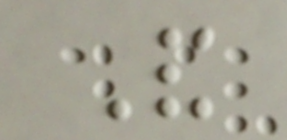And
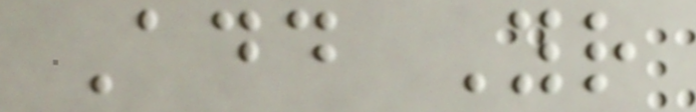Add Your
